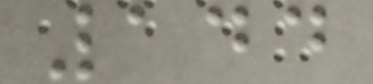144
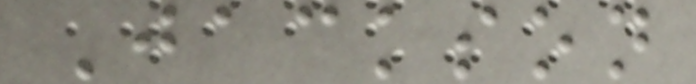Jackson
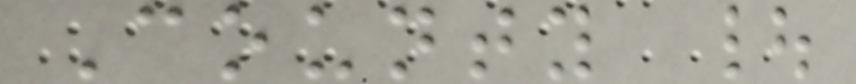County |
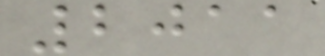2011
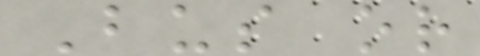Bus or
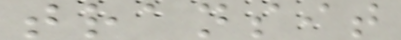transit
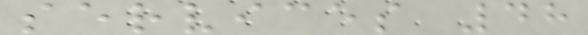services 48
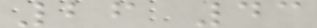26 43
